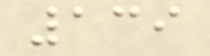139
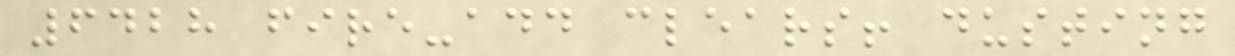6428 fire-add clears! dusting
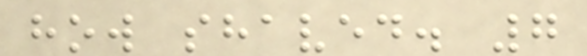how shaved. 7
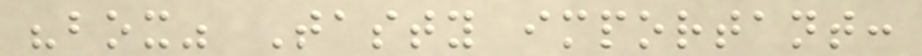"box" Tasty important:
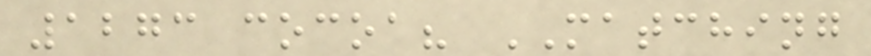1273 cocoa? MATCHING
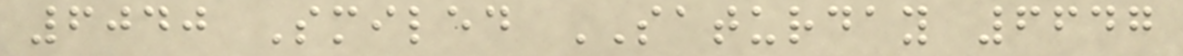6040 Smiled SATURDAY 6647
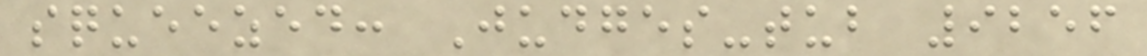squeezed: Judges-tub 9256
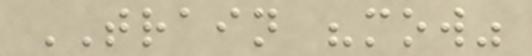TRAIN "mow"
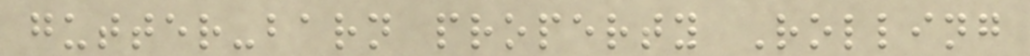gutter-barn property Rolling
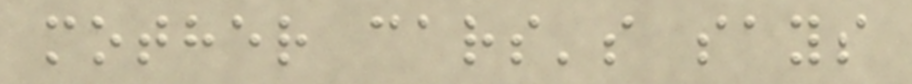mother cars's says
